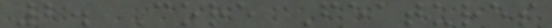2. Core Features
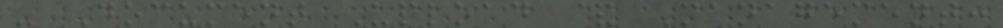- Document Upload & Management:
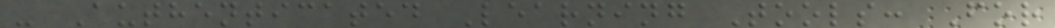- Authenticated Learning Tools: For
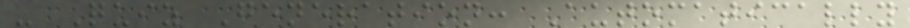- Quiz Generation: Automatically
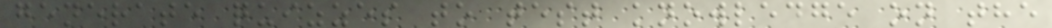generate quizzes to test knowledge on the
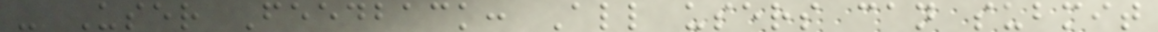- User Feedback: All users can submit
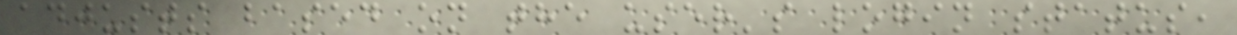adjusts based on the user's login status,
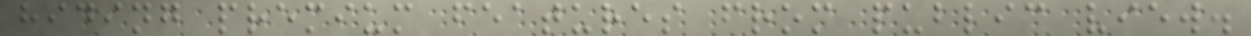hiding premium features from public view.
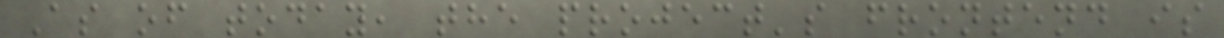As of today, the project's frontend is
